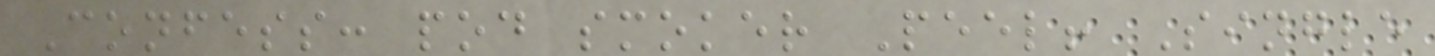Confess: pod smoker Peel! Single
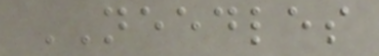NEEDLES
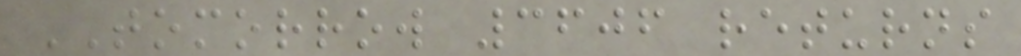TOMORROW 3606 returns
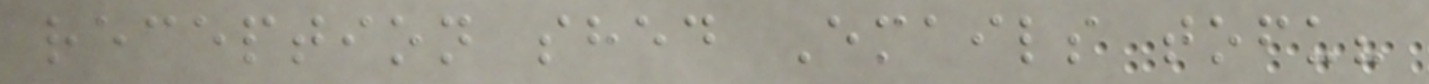reception shed Emails tofu?
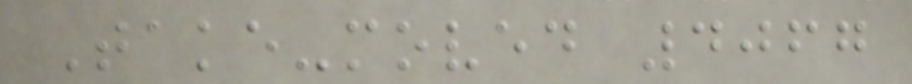Take-moved 4067
